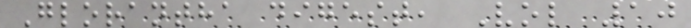Glorantha digest, Vol 10
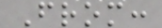From:
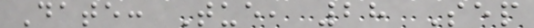Date: Tue, 28 Sep
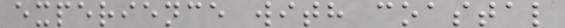experience with coastal
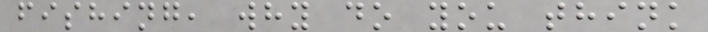fishing, why do you think
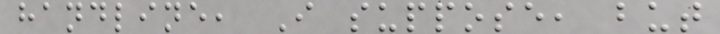handline, I suppose, but
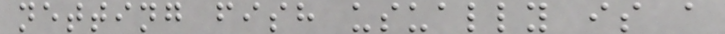netting fish usually is a
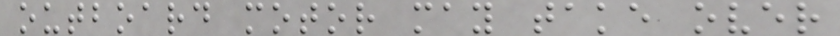outboard motor may take over
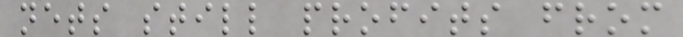nets still profits from
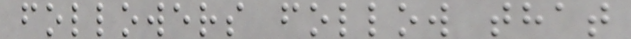followers follow that
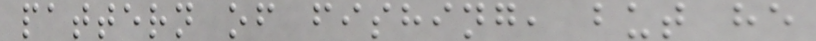pattern of fishing, but he
